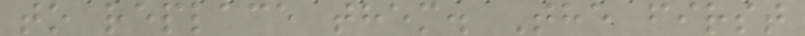to replace them. The first
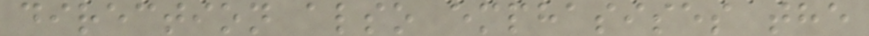direction also emphasises the
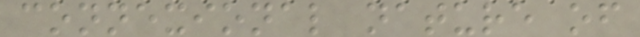connexional nature of
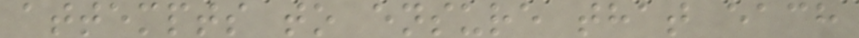attempts to ensure that each
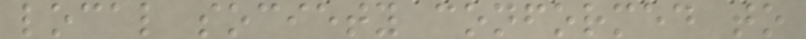local society conformed to
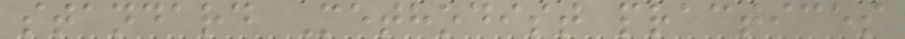standard Methodist practices
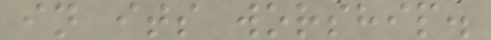in its worship.
